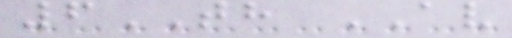6TH AV
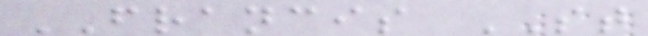FRANCIS ST
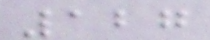127
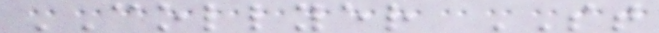COLLYER ST
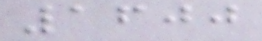1600
